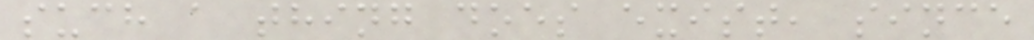such a thing does exist, since
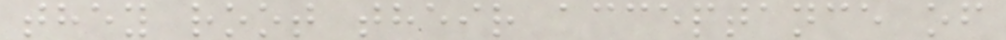they root their acceptance of
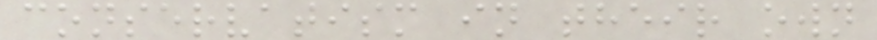conservatism in their own
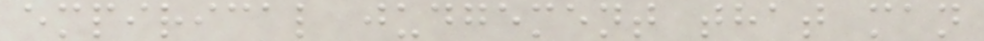empirical judgement that man
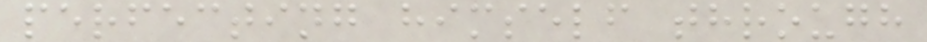perfecting himself through
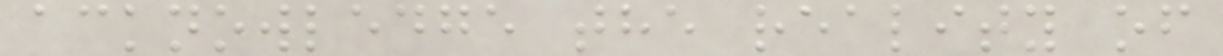acknowledge the reality of
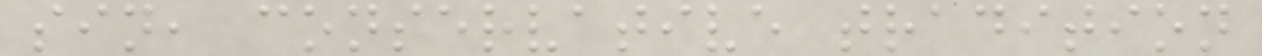sin, conservative tradition
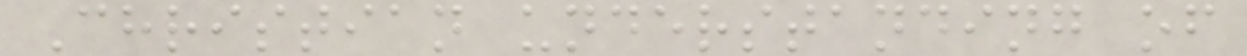Christian understanding of
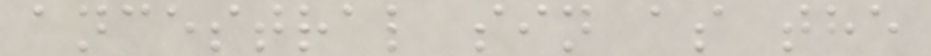ancestral sin as the
